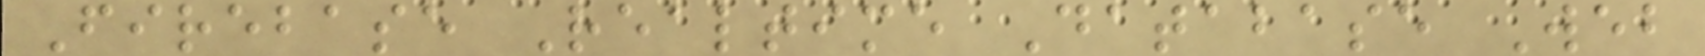Firebase Realtime Database Web
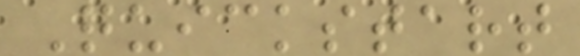Quickstart
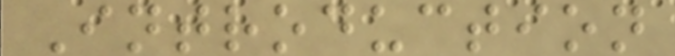Introduction
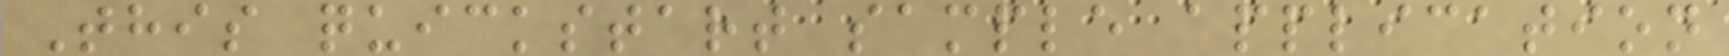This quickstart sample application
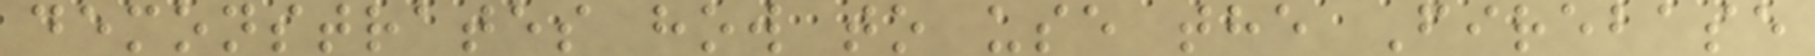demonstrates how to use the Firebase
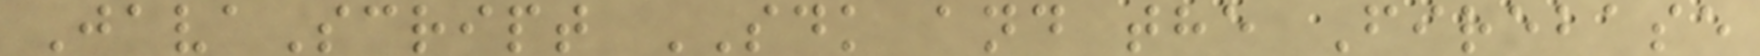JavaScript SDK and the Firebase
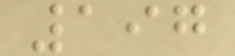197
